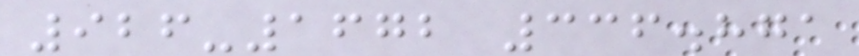926-1672 336.871
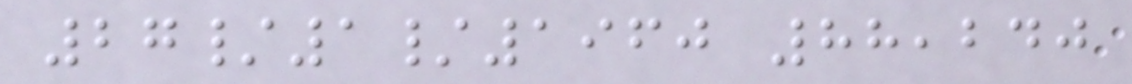27/1/1960 88,240
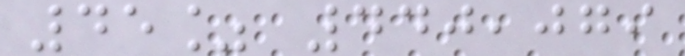45% 440,079
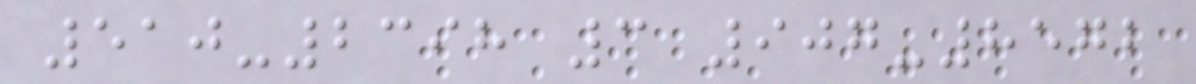510-2398 3 907-8572
